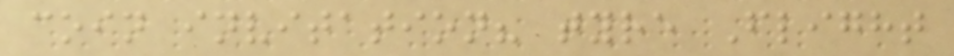coin invitation? tyre Flight
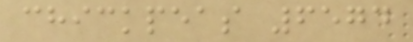chickpeas 6574
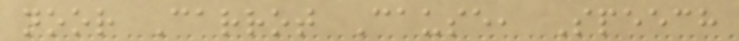noor Carrot Cause, Speech
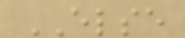ELSE
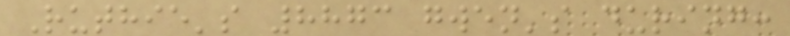Ruthie's 8873 gwen's during:
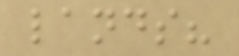lands?
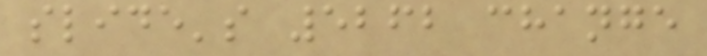slide's 5262 change
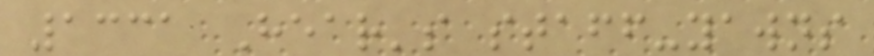1331 Hear's staff-yawns
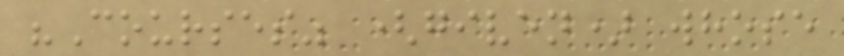"Courses" (given) whose
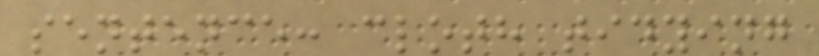sentence: cloth tidying
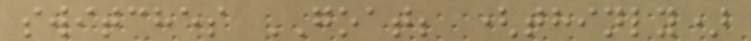switches GOAT; (thinly)
